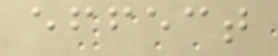effect
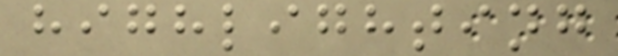highlighting
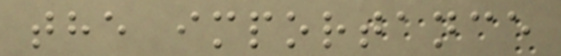the importance
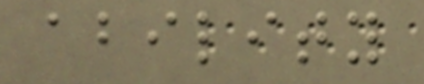ability
